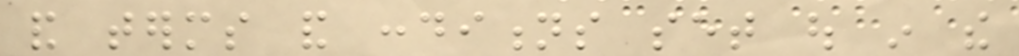and terms and conditions set out in the
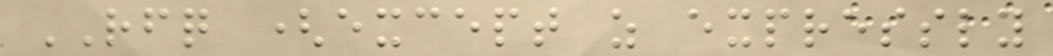RFQ (except as expressly
